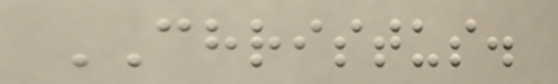CHRISTUS.
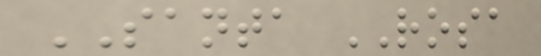SANTA ROSA
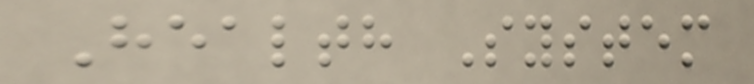Health System
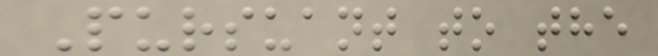Pursuant to the
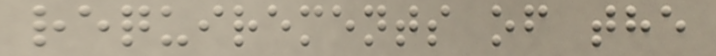requirements of the
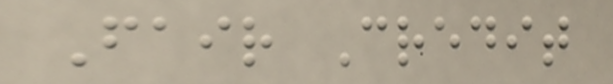Fair Credit
